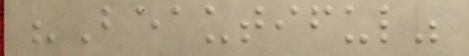"Beautiful"
